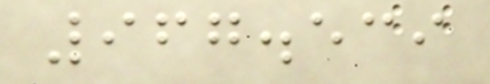967.539
